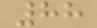88
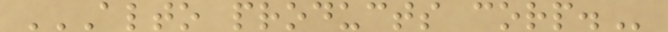ALTO PRODUCTS CORP.
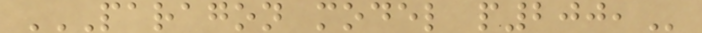PARAGON MODEL P200,
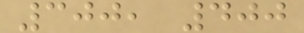300, 400
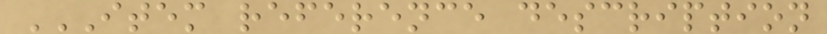ITEM REFERENCE DESCRIPTION
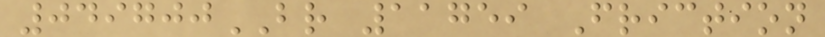049700BR 11759 Friction
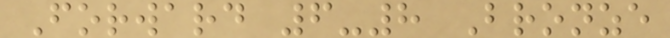Forward 6-8 Bronze
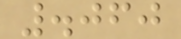.060
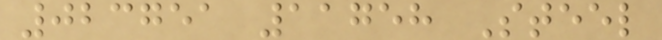023751 11758 Steel
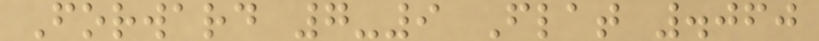Forward 7-9 Flat .060
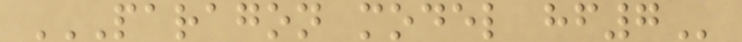PARAGON MODEL HF7
